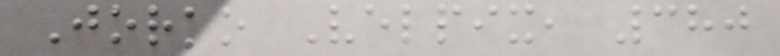Jorko Velpix, 380
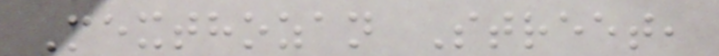Mexthozan Street,
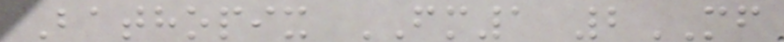Bathopix FM1 2MF
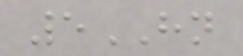5HN
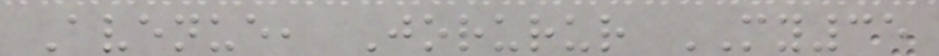Avenue, Jorurur MY35
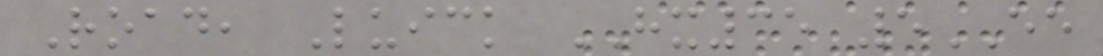Road, Luick HX35 5EE
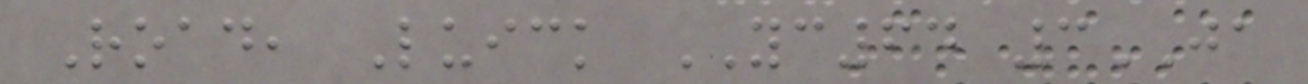Road, Luick YC64 3JA
